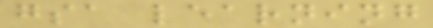gsa learning
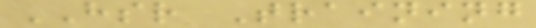HSR Training
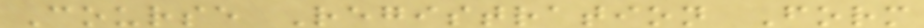Course Registration Form
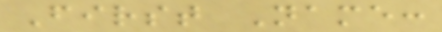First Name:
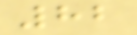82
